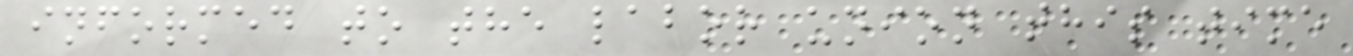informed to the labor union this time
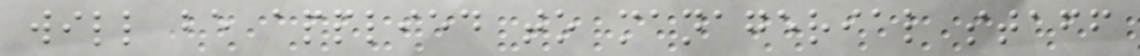will be applied to managerial staff
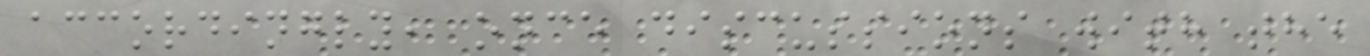accordingly, once discussions with the
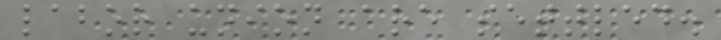labor union are settled.
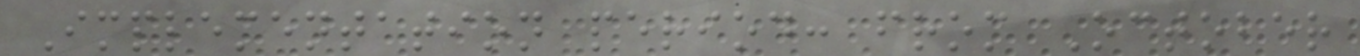Implementation period: from October
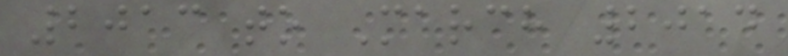2013 to March 2014
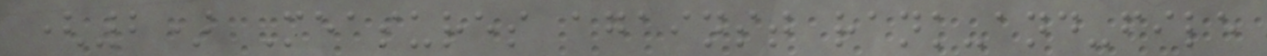(2) Measures against rank-and-file
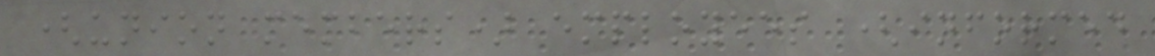(union members) employees (informed
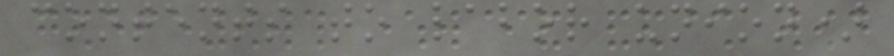contents to labor union)
